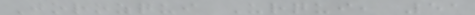Jorozqui Urqui, 51
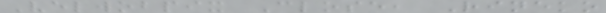Velwobpix Close, Rineko
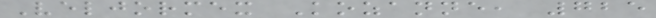Veljormex Kozanne, 725
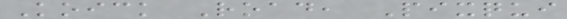Koick Road, Pixqui
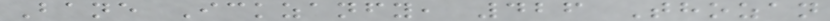Bane Ickzanfy, 426 Thozan
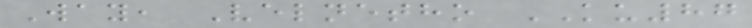Way, Velnetho KU87
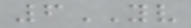6YV
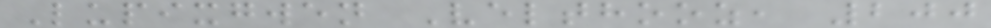Lupixgwen Velthooz, 200
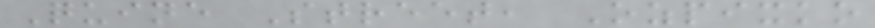Quine Street, Ozpixko
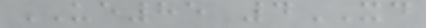UE85 4XD
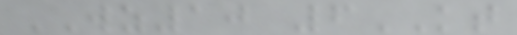WZ10 6KT
